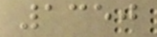1350
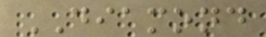DIAMOND
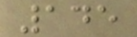145
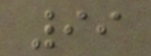99
